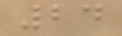24
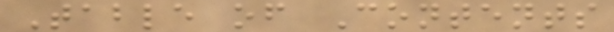Table of Contents
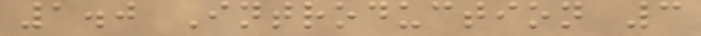1.0 Introduction 3
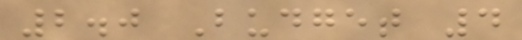2.0 Budget 4
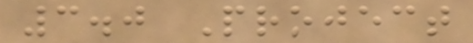3.0 Project
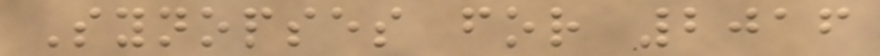Synopses for 2016
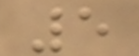5
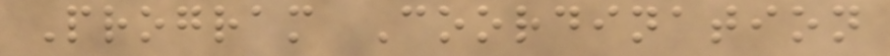Program Coordination
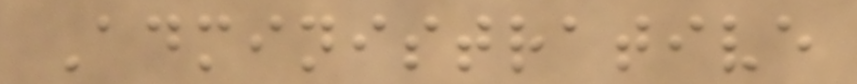Administrative
